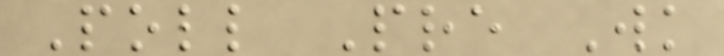Poll Pre Wk
